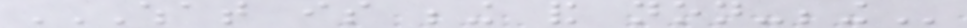WHAT IS BEING AND NON-BEING
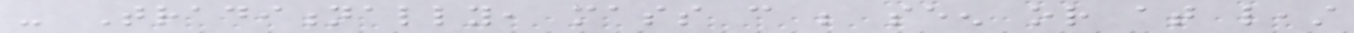- Traditionally, mass can be seen or at least
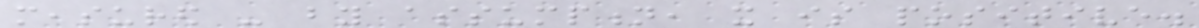measured - by assumption, it is positive.
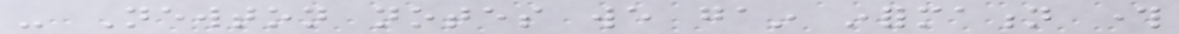- Newton notes we gain information through
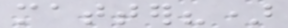matter?)
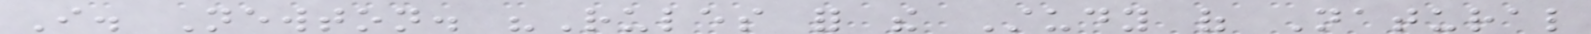I. Newton. "Rules for the Study of Natural
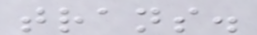trans.
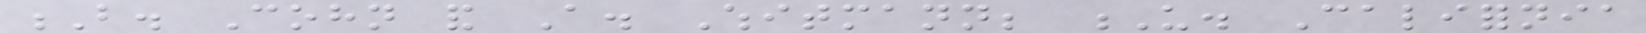B. Cohn and A. Whitmann; U. California
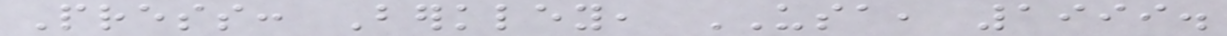Press: Berkley, USA, 1999.
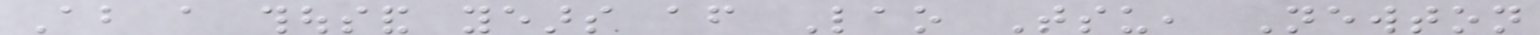About a thousand years after Lao Tsu, Newton
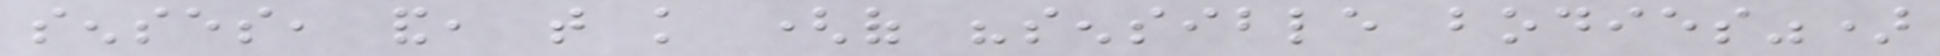senses, and, that knowledge (of "sensible bodies")
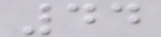44
